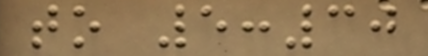to 5:30
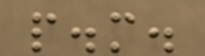p.m.
